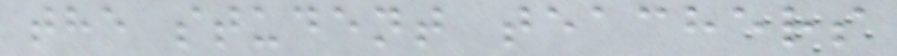the student teachers
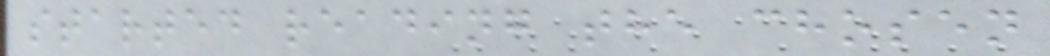started reading the chosen
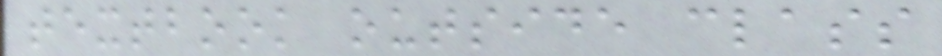textbook outside class
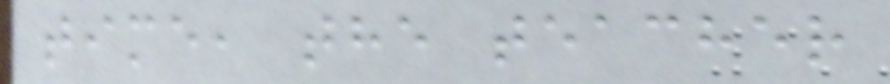time, the teacher
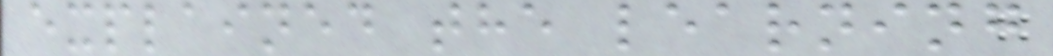explained the learning
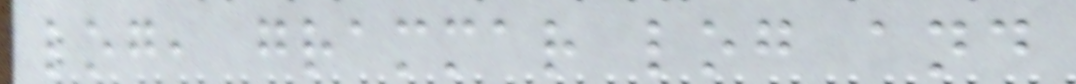log, grammar log and
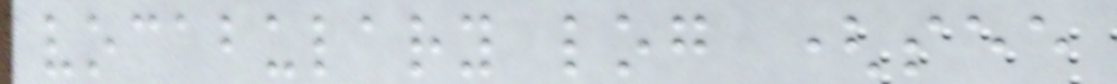vocabulary log (see
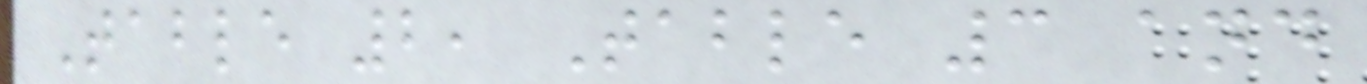Table 2, Table 3 and
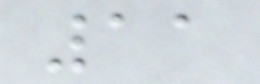11
